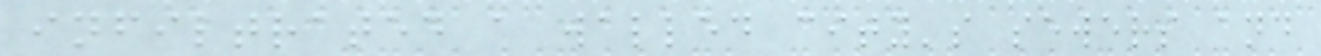infiltrated a walled city's sewers and
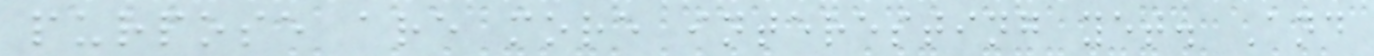purpose are more interesting yet. And
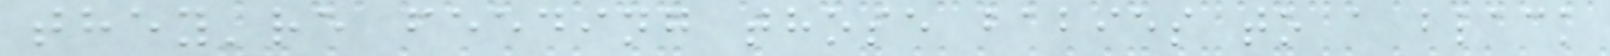they're feeding those babies to a black
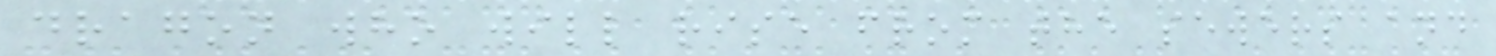dragon who will rise from the sewers and
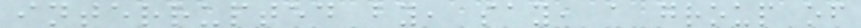interrupted by, say, a group of
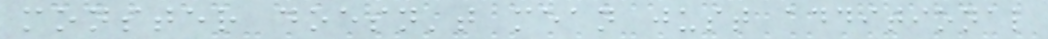monster doesn't mean just additional
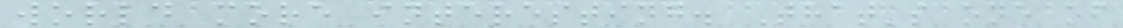world more interesting. That's one of
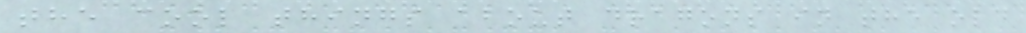the cool things about dragons in the old
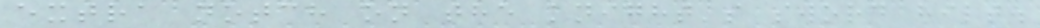extra notch on the knight's sword hilt.
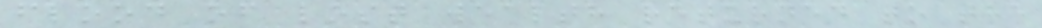flood of lost wealth returned to the
